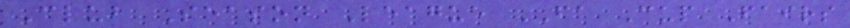Club Season League FA Cup Fairs
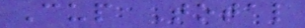Cup Total
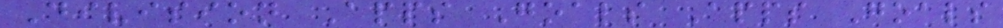Division Apps Goals Apps Goals
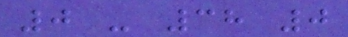0 - 38 0
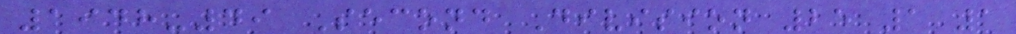1948-49 Second Division 25 1 1
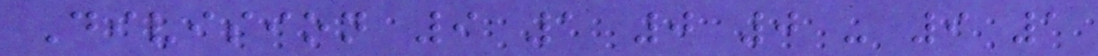Division 9 1 0 0 - 9 1
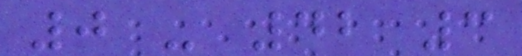0 - 42 3
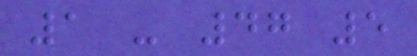1 - 47 5
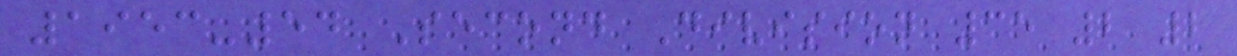1953-54 Second Division 35 2 2
